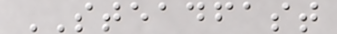STEADFAST
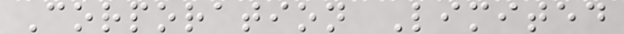Corporation Limited
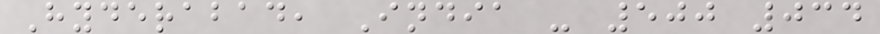Hyderabad, India - 500 034
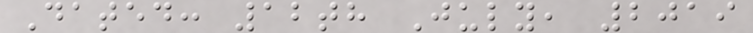Dated: 12th July, 2019
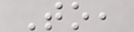To,
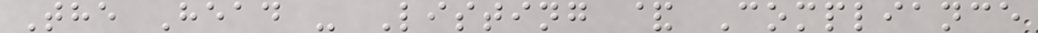The Head - Listing & Compliance
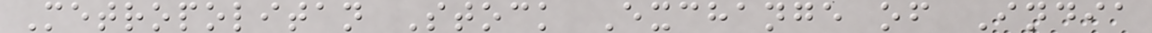Metropolitan Stock Exchange of India
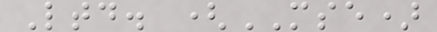Ltd. (MSE)
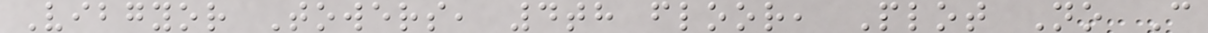Vibgyor Towers, 4th floor, Plot No C
